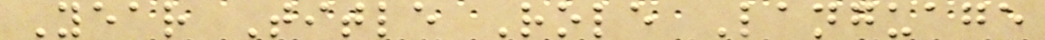Year Title Role Language
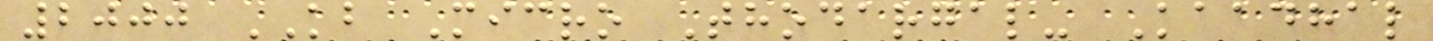2000 KB Micro Thodargal- Kaadhal
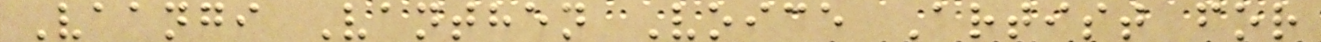Vaangi Vanthen Voice Artist for
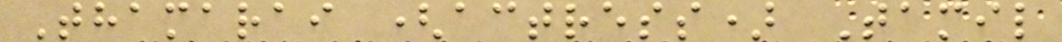Thamarai (actress) Tamil
